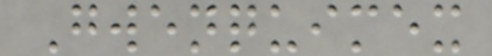Gwenquimex
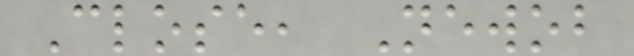Close, Newob
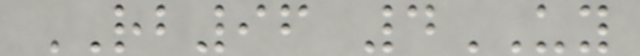RB96 4UY
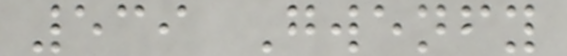539 Gwenfy
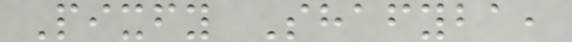Pixfy Shafyba,
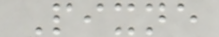Pixne
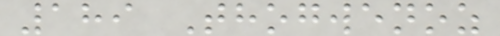189 Thogwenoz
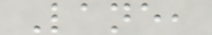Lane,
